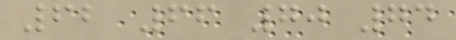62 66 70 74
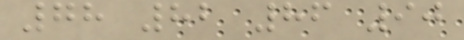78 82 86 90
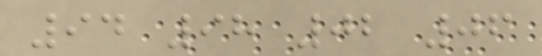94 98 02 06
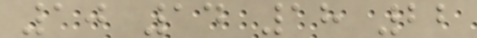10 14 18 22
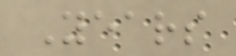Years
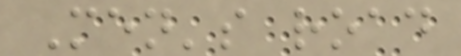Men's road
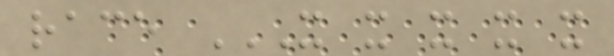race X X X X X
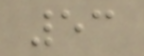53
